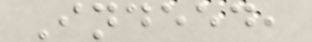Indeed,
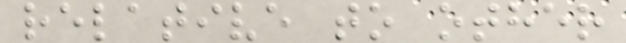relative to other
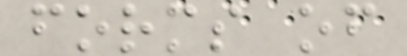forms of
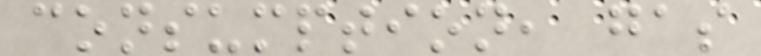consumption, gas
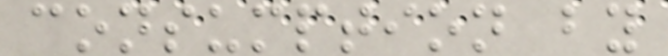consumption by
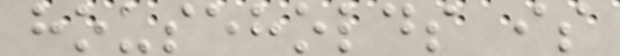households is
